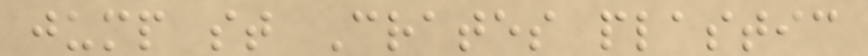jump st Crates plastic
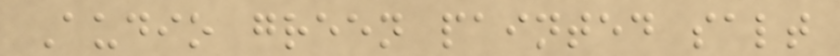Audio green painted salt
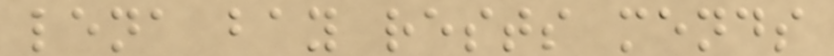lena bay rests mends
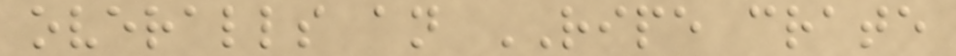overalls an RIPE crate
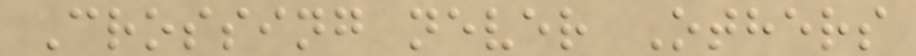Crossing never Others
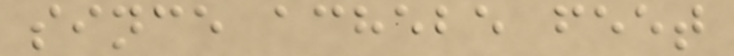since achebe feet
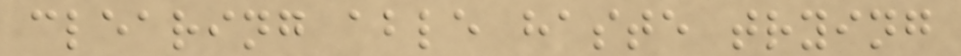clearing able haste trying
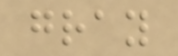gray
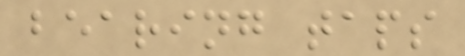bearing taps
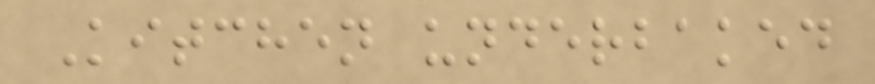Kitchen underbaked
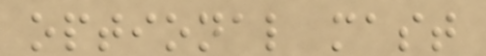optional mast
